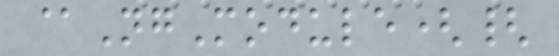@NgModule({
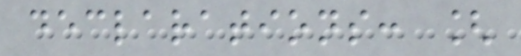declarations: [
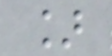]
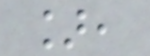],
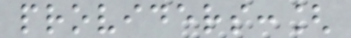providers:[
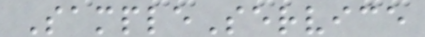SampleService
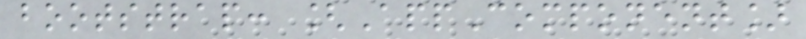bootstrap: [AppComponent]
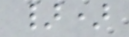})
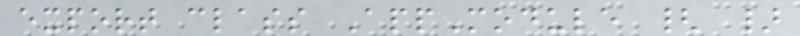export class AppModule { }
